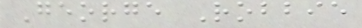George Robbie
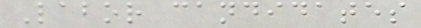Labor candidates
